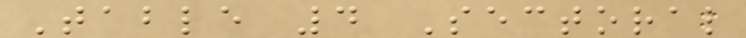Table 4 Sectoral
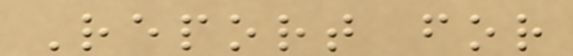Report for
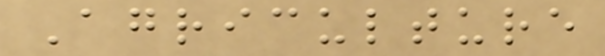Agriculture
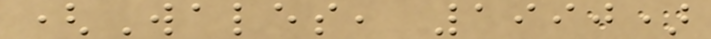(Wales, 1990)
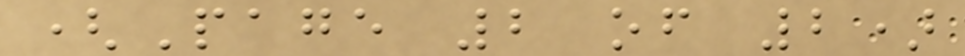(Page 2 of 2)
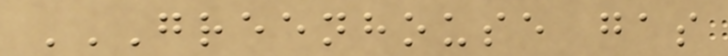GREENHOUSE GAS
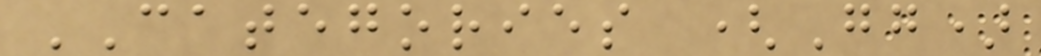CATEGORIES (Gg)
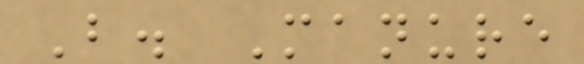B. Manure
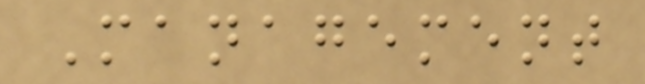Management
